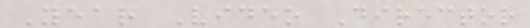Year Video Director
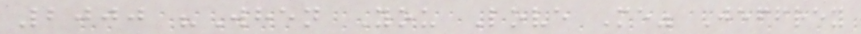2000 "When You Love Me" Jeffrey
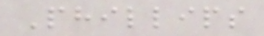Phillips
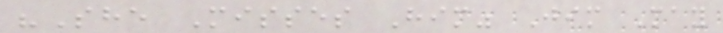"She Misses Him" Jim May
